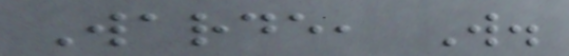Warde, W.
